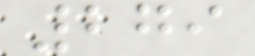279
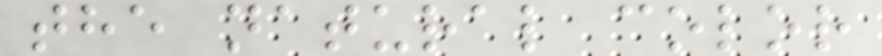the natural color
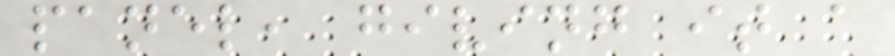panel, giving it a
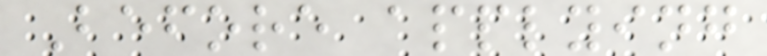Before applying
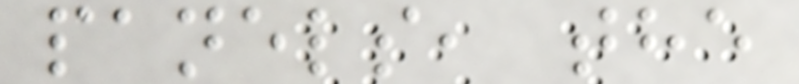panels, the
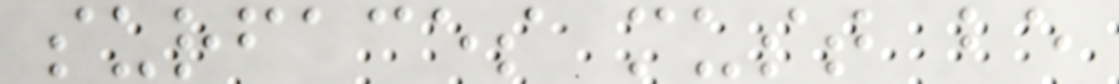surfaces must be
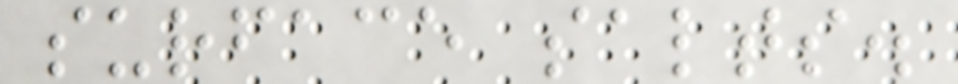surface salts.
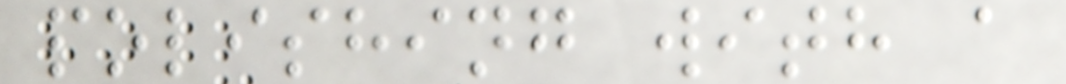polishing with a
